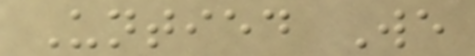Untied We
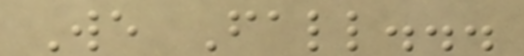We Fall...
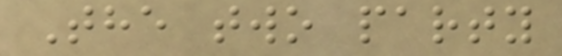The two party
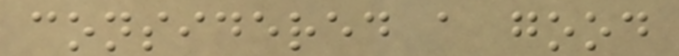considered a good
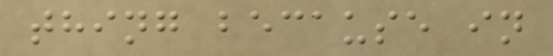thing because in
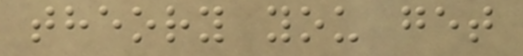theory you get
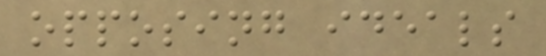opposing ideals
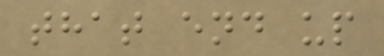that end up
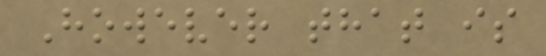However that is
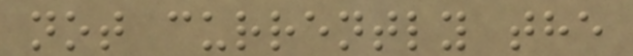not currently the
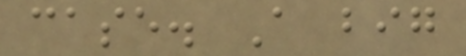case. A big
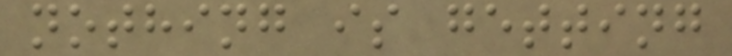nothing is getting
